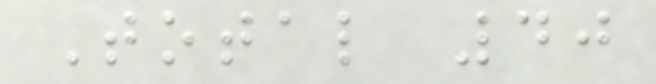Total 40
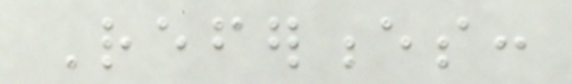References:
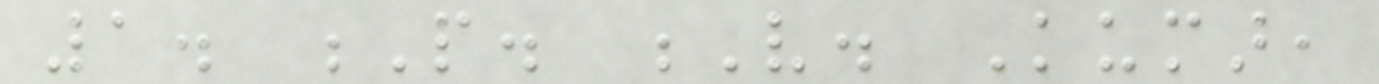1. P. V. Kumar,
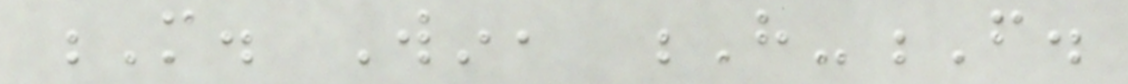M. Win, H-F.
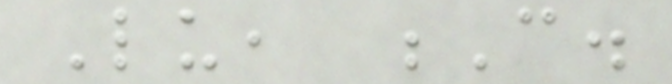Lu, C.
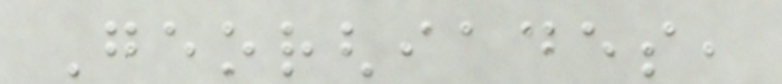Georghiades,
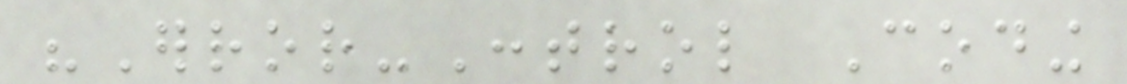"Error-Control Coding
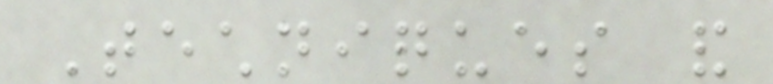Techniques and
